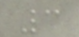3
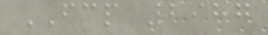FCP 2987
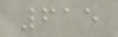615
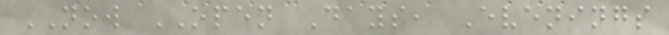NOW OPEN Days, Evenings
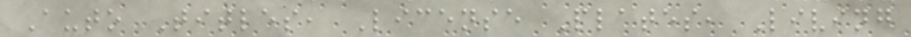Auto Titles, License Plates, Living
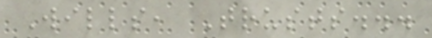Wills, Trusts...
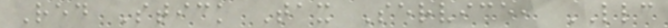Red Stick Tax Service, LLC
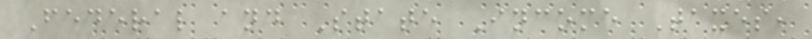Federal and State Income Taxes,
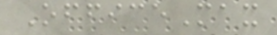OfficeMax
